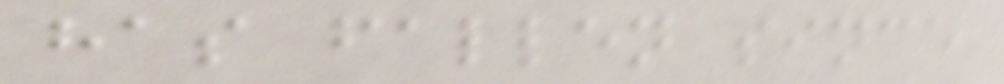has fallen since
